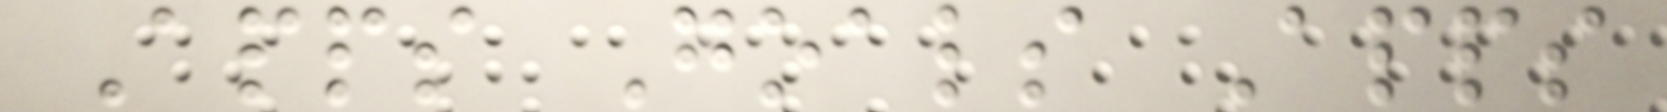Apps Goals Apps
